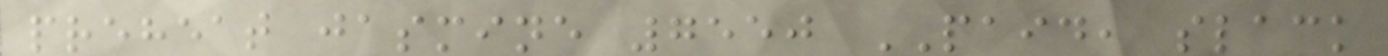preheat jasmine 7550 PAID, slack
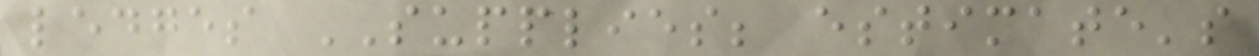ledges SUPPLIES; estimate's
